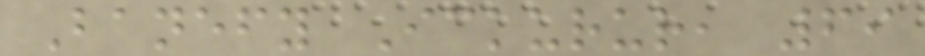Banefy Ickurur, 69
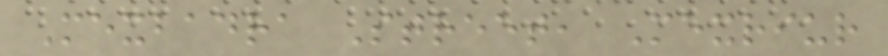Mexbadra Street, Mexriur
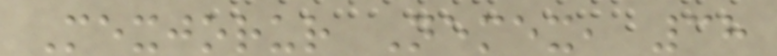Mexjorur Nemex, 38
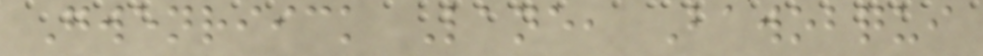Gwenriick Lane, Bawobqui
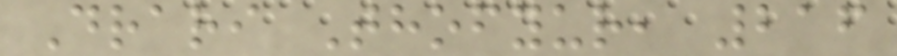Drari Thofyur, 216
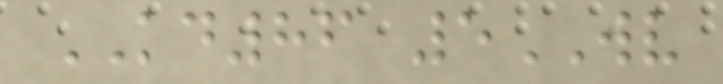KD86 5WV
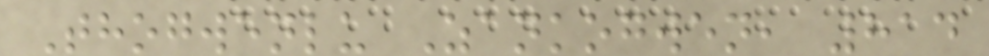Thogwenlu Zankogwen, 814
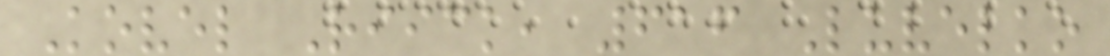Kovel Riick, 616 Luvelko
